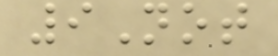9Not
